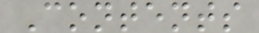Contents
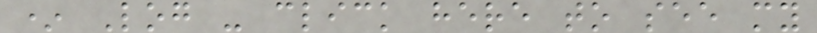* Log - click here to see my
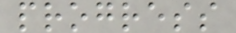progress
